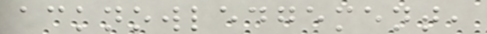acknowledgement,
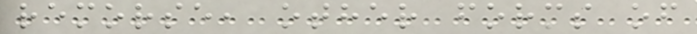remorse, other forms of
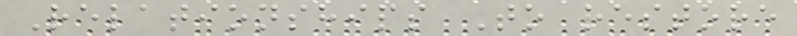Relationships To restore
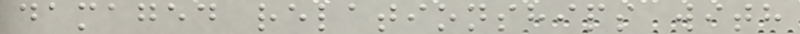damaged relationships with
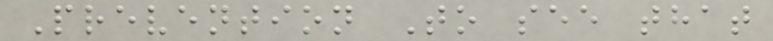Prevention To see that
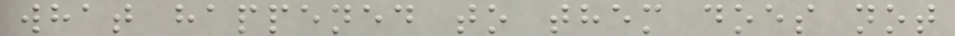what happened to them does not
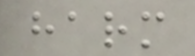harm
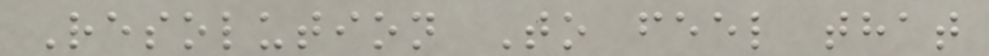Resolution To feel that
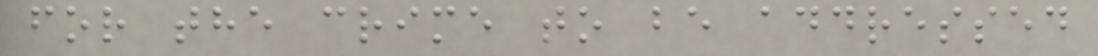for the crime to be addressed
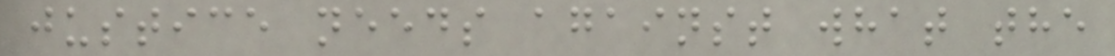justice needs against what the
